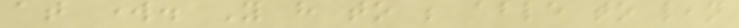at work. You have to be able to lean
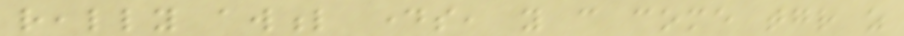really awful days, you can come together as
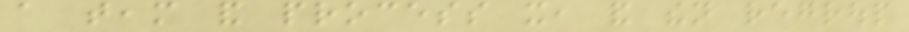a team and process it, and then regroup
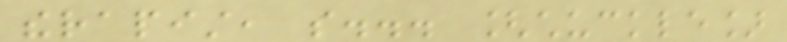therapist, so... [chuckle]
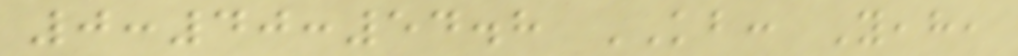0:40:54.8 KB: Yeah,
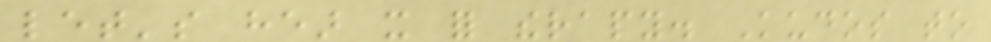let's hear it for therapy. Kudos to
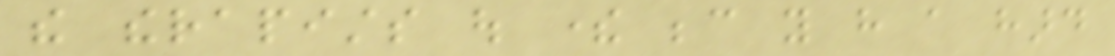the therapists out there because you have a hard
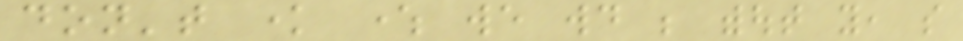don't know where we would be without you, so
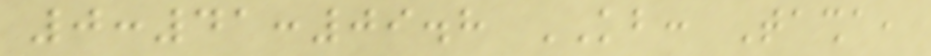0:41:09.8 KB: Tasha,
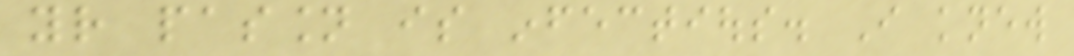your passion is infectious. I knew
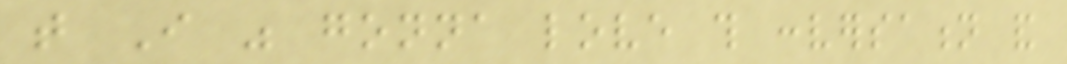that I was gonna love this conversation and
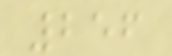256
